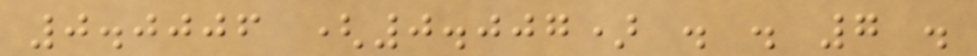0.0006 (0.007) . . 7 .
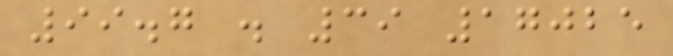99.7 . 39 17025
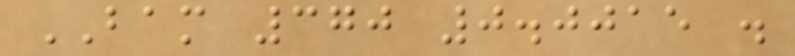BAM 370 0.0015 .
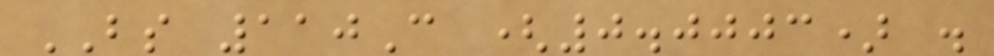BS 110C (0.0003) .
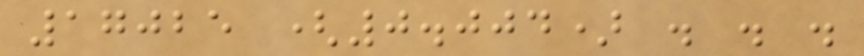17025 (0.004) . . .
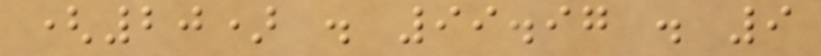(20) . 99.97 . 9
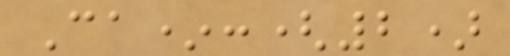Ca*:(2)
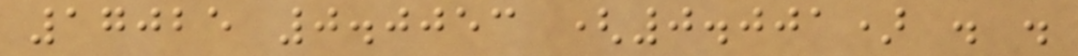17025 0.0053 (0.001) . .
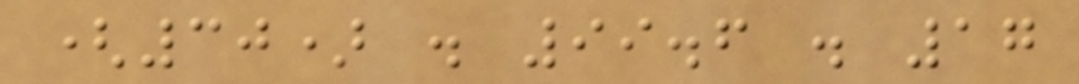(30) . 99.6 . 17
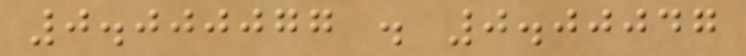0.000077 . 0.00047
